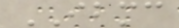IBMC
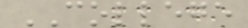COLLEGE
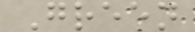Green
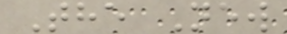The New
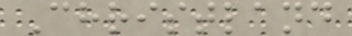Christland
